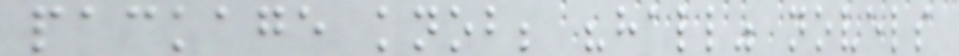package knob; "hall" novels
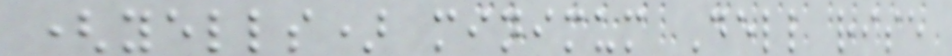(yells) minimum Dell rise
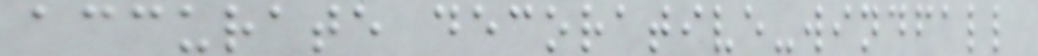accurate decorative-windfall
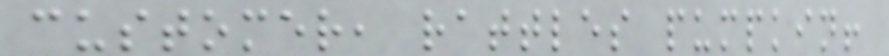customer, rattles pumpkin!
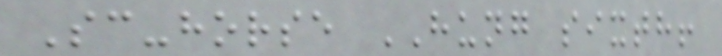Sc-horse HUNG sixth!
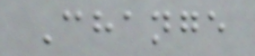Change
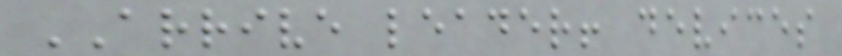ARRIVE leader! devices
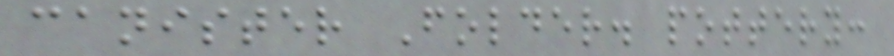canister Folder. pottery:
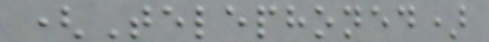(Telephoned)
